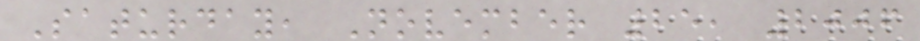Saturday, November 25, 2006
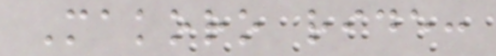Makoro ride:
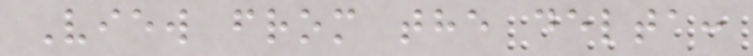View from the delta:
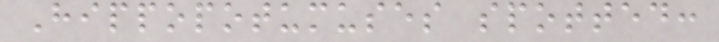Hippopotumuses spotted:
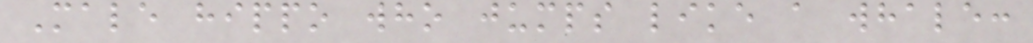Male hippo who jumps like a whale:
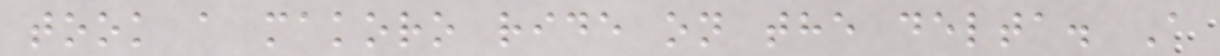took a makoro ride on the delta. A
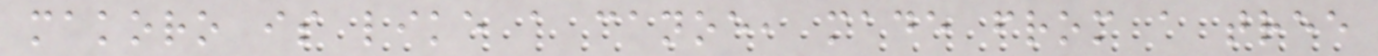makoro is like a canoe, made from a tree
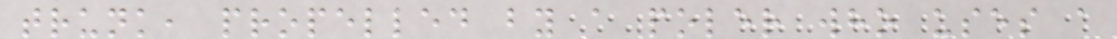trunk, propelled by a poler who uses a
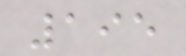195
